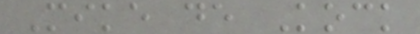Mike de Kock
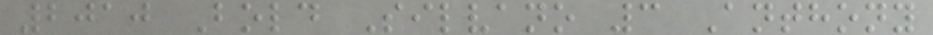2010 Bold Silvano 3 Anthony
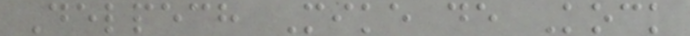Delpech Mike de Kock
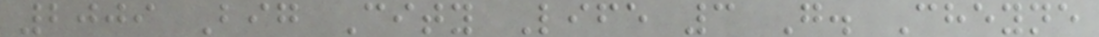2009 Big City Life 3 G. Cheyne
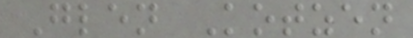Glen Kotzen
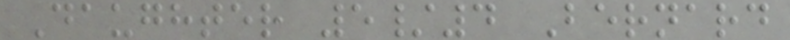Daughter 5/4 Bernard
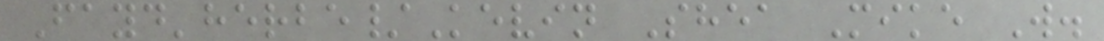Fayd'herbe/Kevin Shea Mike W.
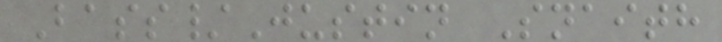Bass/Justin Snaith
